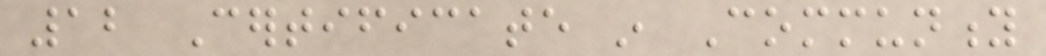12 Certificate in Community
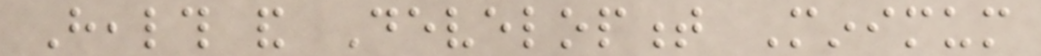Health and Development Minimum
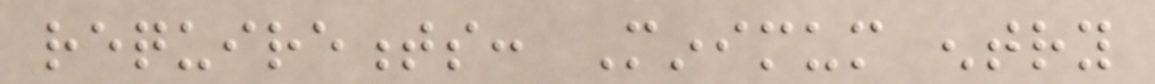requirements: Minimum entry
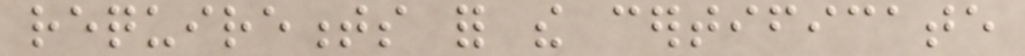requirements for the certificate
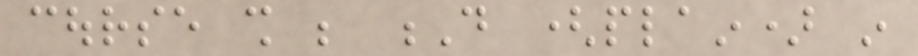course shall be D (plain) in
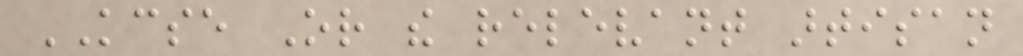KCSE Or the relevant artisan
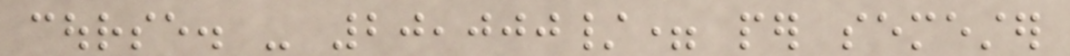course. - 20,000/= per semester
